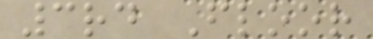3rd Floor
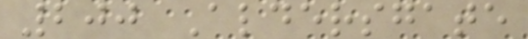200 Aldersgate
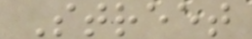Street
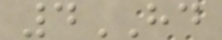4HD
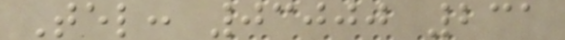Tel: 03000 231
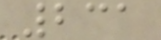231
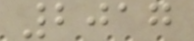2017
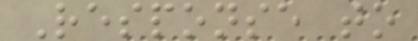Response to
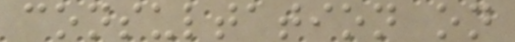consultation on
